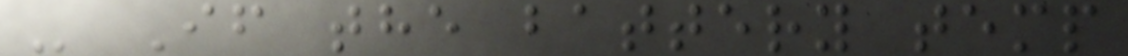- If the battery temp
